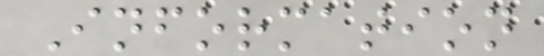Information
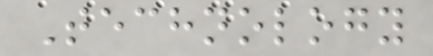Technology
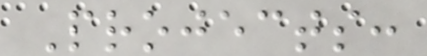Projects:
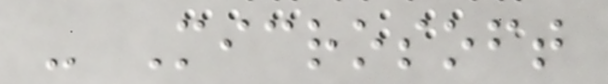- Microsoft
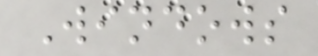Windows
